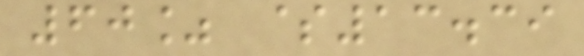60% $13.39
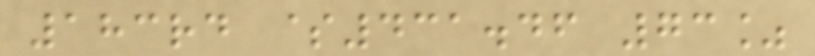183rd $431.46 73%
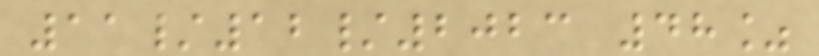11/12/2023 48%
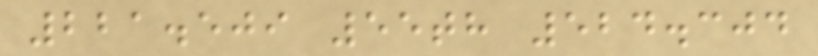221.509 55th 524.304
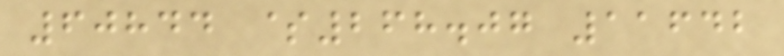60844 $268.07 11642
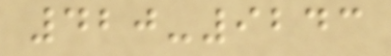420-9243
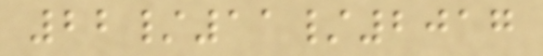22/11/2017
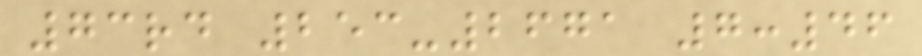73rd 253-2671 7:46
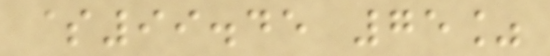$99.45 75%
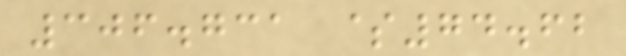306.731 $74.62
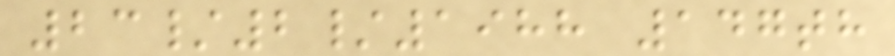23/2/1988 147th
